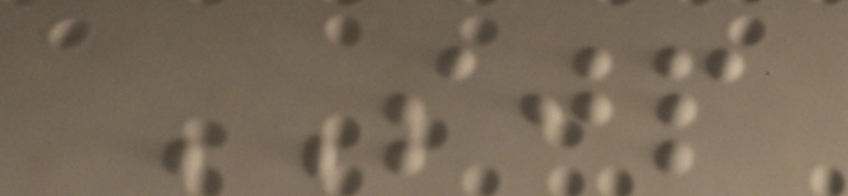SJP
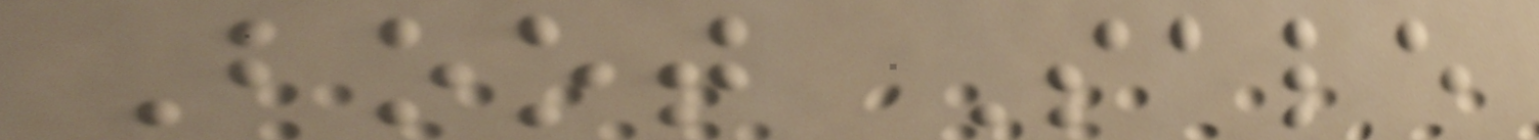Boot Sale
